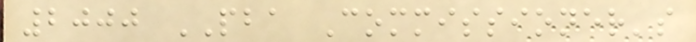2000 PBA Commissioner's
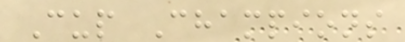Cup Champions
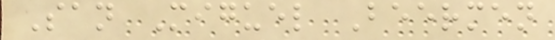San Miguel Beermen
